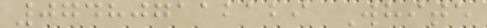074807112129 White
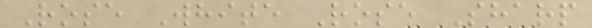Rose White Rose Sharp
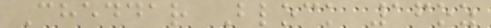Cheddar Block 16oz
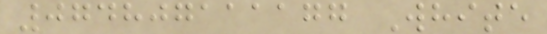074807111177 White
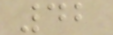42
